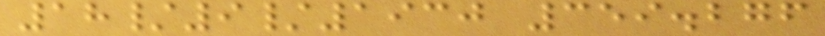18/9/1930 359.276
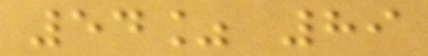54% 89
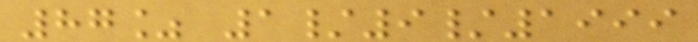87% 1/9/1999
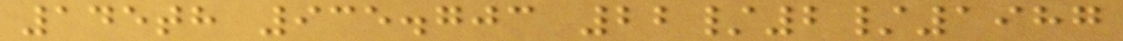145th 935.703 22/2/1987
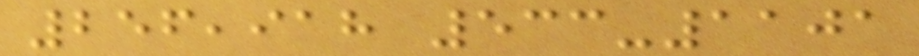256,918 533-1101
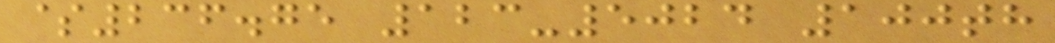$236.75 123-5024 100th
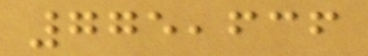775,636
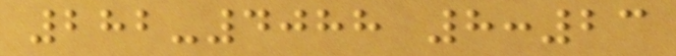282-4088 8:23
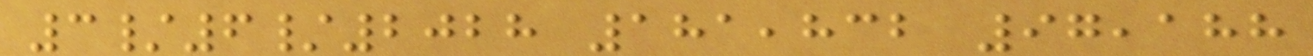3/6/2028 181,832 97,188
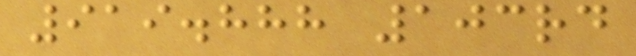919.888 103rd
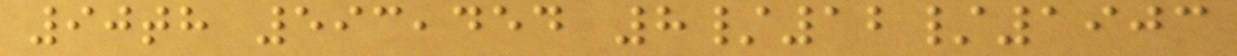90th 593,454 8/12/1903
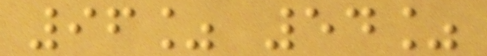96% 54%
